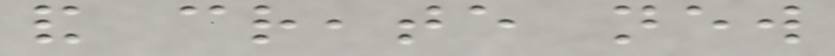and create new
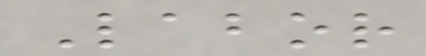Labor
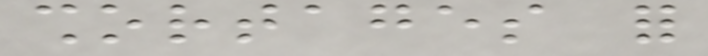shortages for
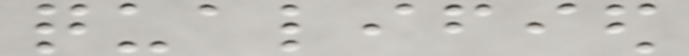qualified
